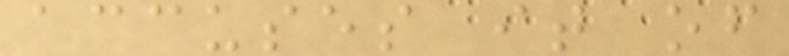accuses it of
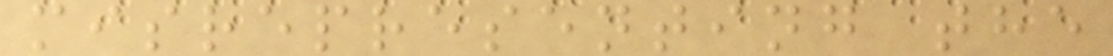misrepresenting the
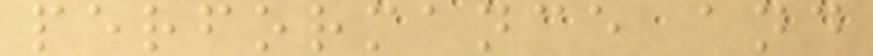performance and
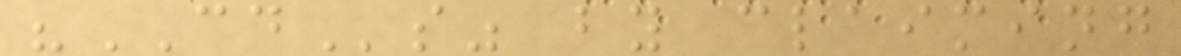"CDs" by claiming
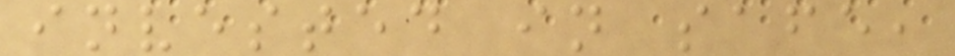invested in safe,
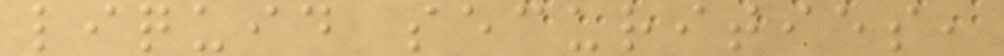liquid securities,
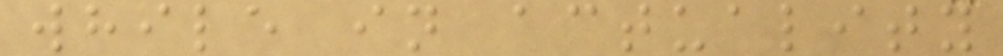while in actuality
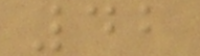42
